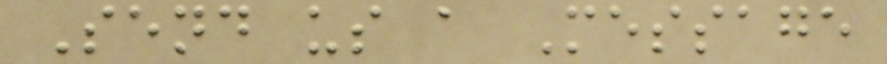Send us a Message
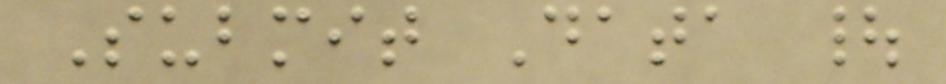Submit Data |
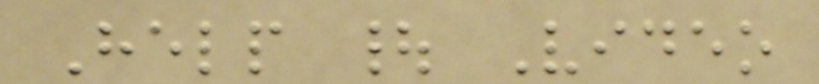Help | Video
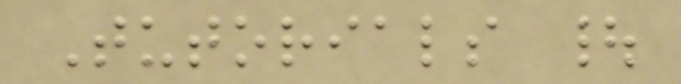Tutorials |
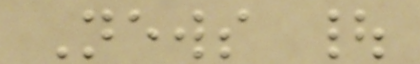News |
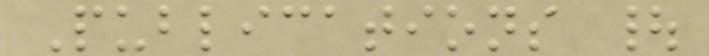Publications |
